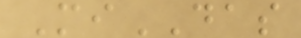MiDAS
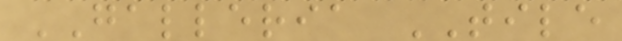GALLERIA TILE
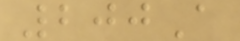200A
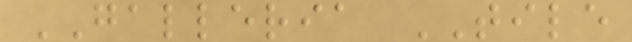GALLERIA TILE
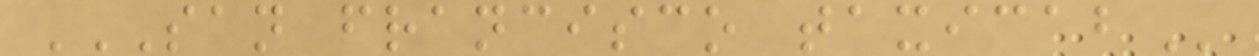SAN FRANCISCO TAXICAB
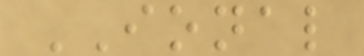IONAL
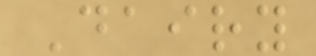Dairy
